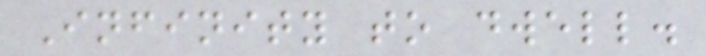Infinity to dwell.
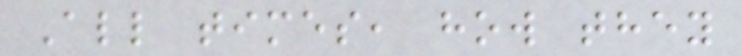All times, how they
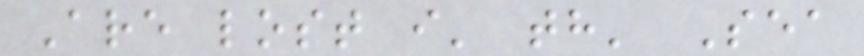Are lost i' th' Sea
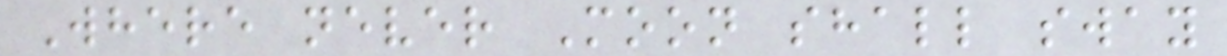Where never Moon shall sway
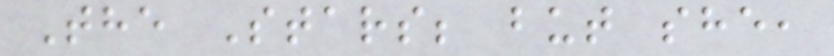The Stars; but she,
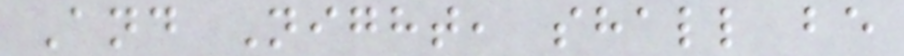And Night, shall be
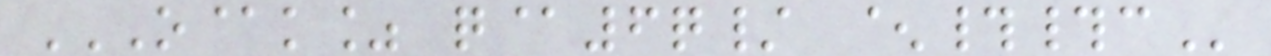O@K% Q@6Q/ ^##C
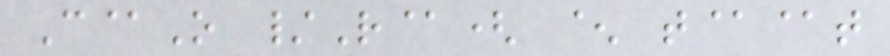C@O /R@( ^ t@@t
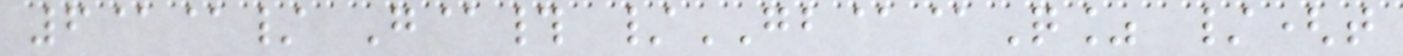6@@/ G@# /GB@@Q% /(t
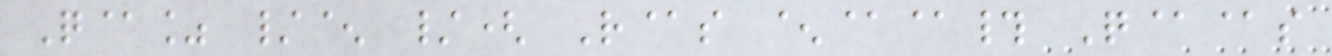Q@% /^ /( R@s ^@@# Q@@s
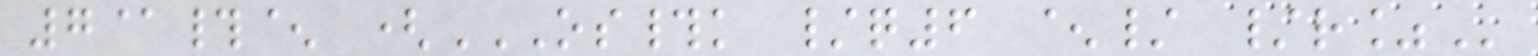7@#^ (OS#K /Q6 ^/ /R%
